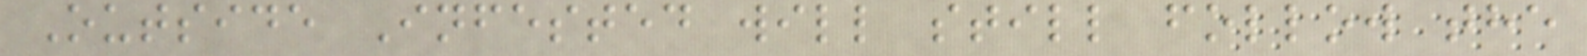Outside Infested will still follow the
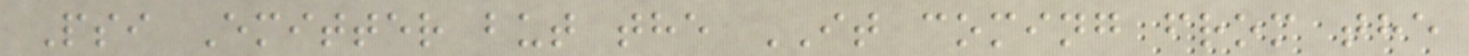Psi Emitter but the IT coming from the
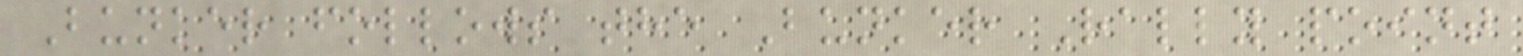Bunker follows the Bunker Rally point
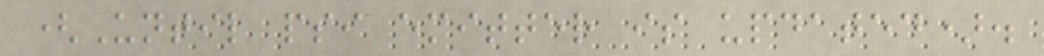(Until psi emitter is updated).
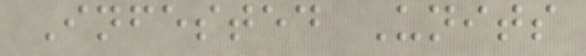Infested Units
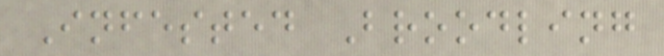Infested Broodling
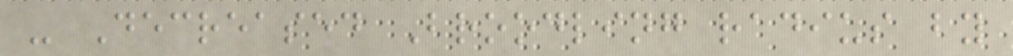- Decreased Broodling radius by
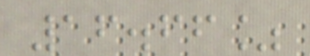16.66%
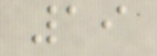19
